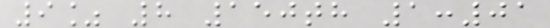9% 8 150th 1:01
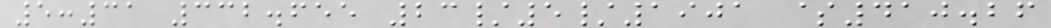5:31 332.655 23/5/1901 $410.26
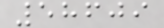58609
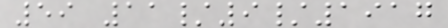59 11/9/1917
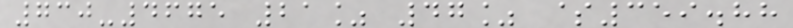730-4675 21% 47% $359.88
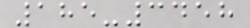185-3458
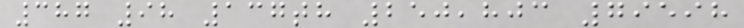387 98 137th 250,803 79598
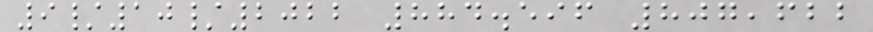9/10/2022 884.596 807,622
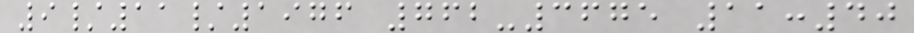9/11/1976 762-3675 11:40
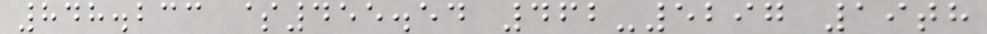848.233 $455.54 462-5297 19th
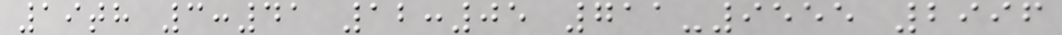19th 3:41 12:05 711-9555 2996
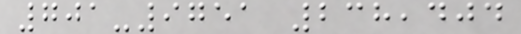701-9751 238,404
